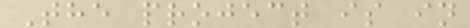The project is in
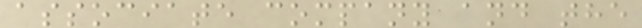associate company and the
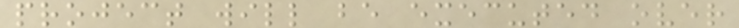project will be executed over
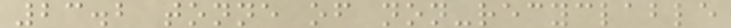23.2 tonne of non-recyclable
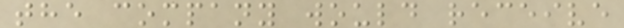the company would receive
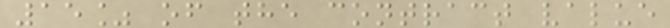15% of the contract value
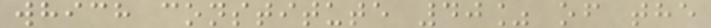which constitute 40% of the
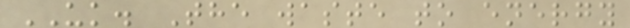UK. The waste to energy
